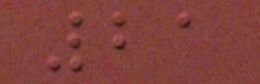21
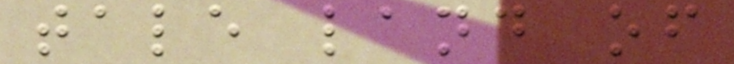tale land of
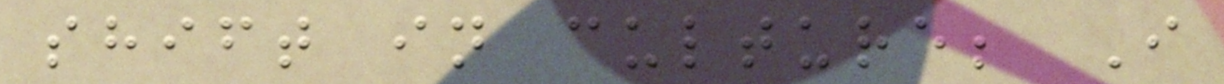shift in culture; I
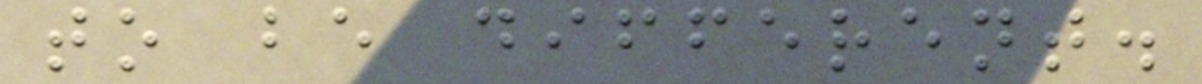to be different.
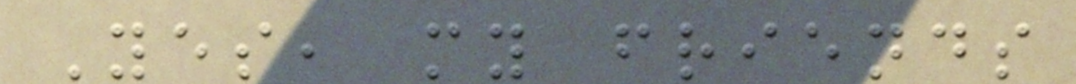Yes, my friends
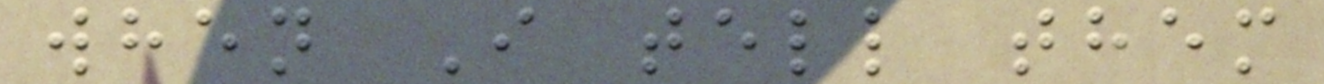when I tell them
